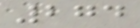274
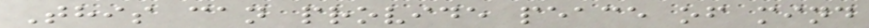This can provide peace of mind
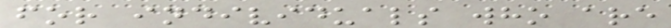for individuals who are
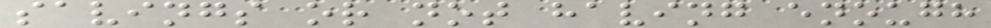savings or not having enough
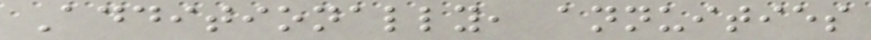Additionally, annuities
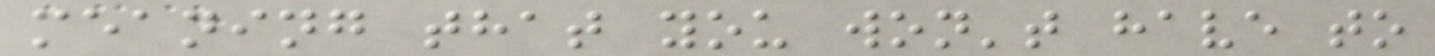meaning that you won't have to
